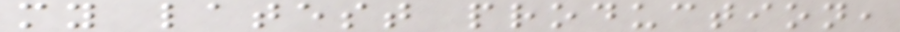my latest production,
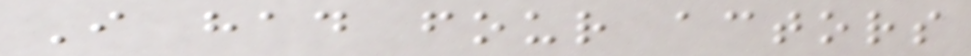I had four actors
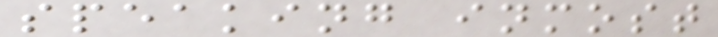speaking inmost
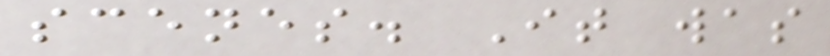scenes. It was
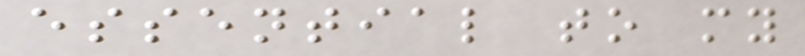essential to my
